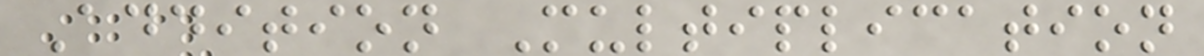Addition Multiplication
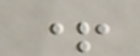+
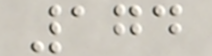174
